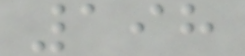198
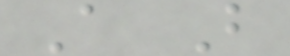A B
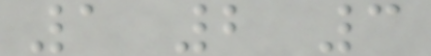1 2 3
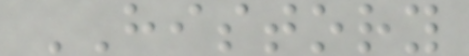HISTORY
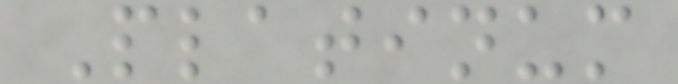Platinum
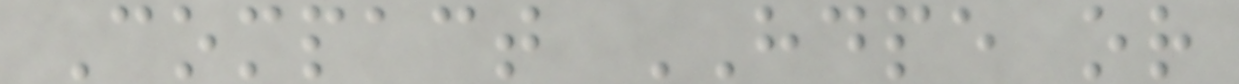Compact HDPE or
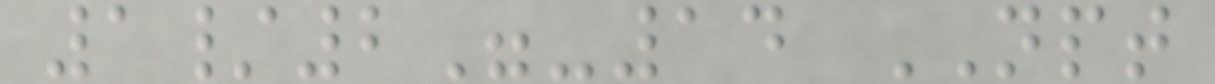1/2"-14 NPT
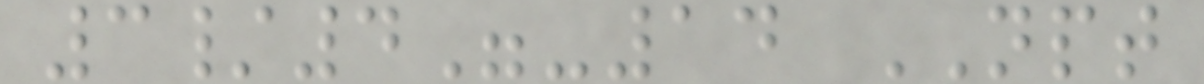3/4"-14 NPT
